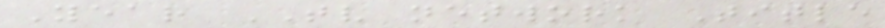Year TV network Title
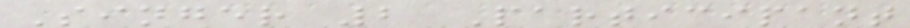Singer 2 Participant
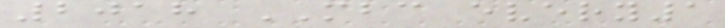2018 MBC every1
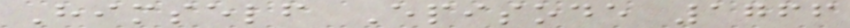Himself Episode 1766
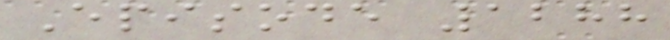Episode 1288
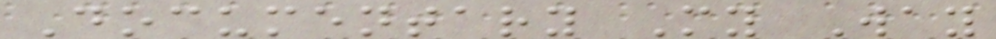Documentary My Way
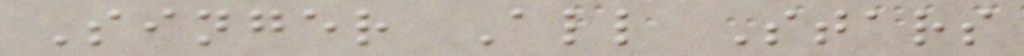Singer All Stars
